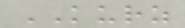KURZ
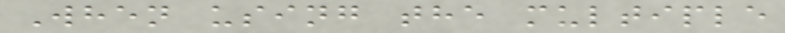When using the multiple
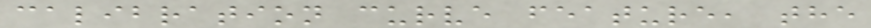calibration curve feature, the
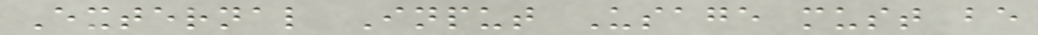External Input Usage must be
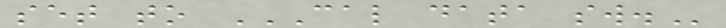set to CAL DATA SW.
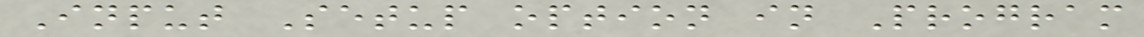Input Setup option in Program
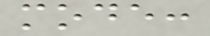mode:
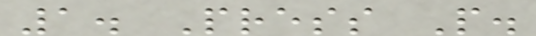1. Press P.
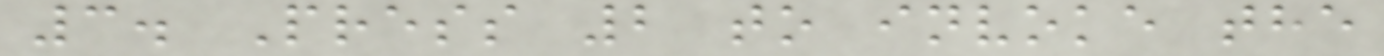3. Press 2 to invoke the
